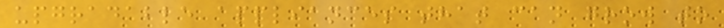upgradable appliances that can grow to
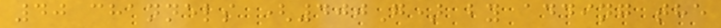40 channels (400G) by adding the
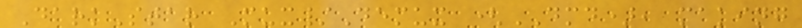DarkStar Mux/Demux (DMD), making
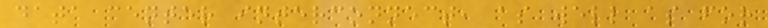data center interconnect, as well as for
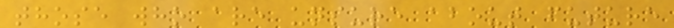those who are unsure about future
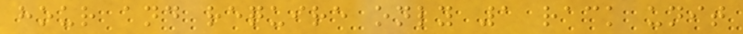hour and require only 1 rack unit
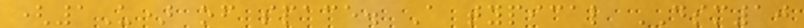(1U) of space. A typical DSM10
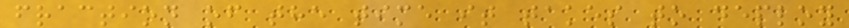fraction of the time it takes to deploy
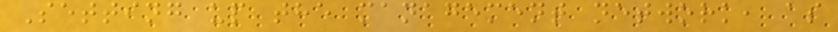Setting up the management network, as
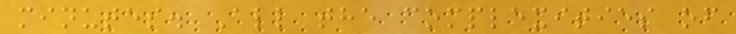minutes. All the complexities of
